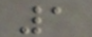1
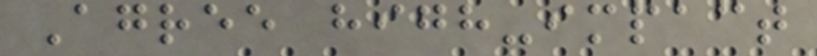Agree high-impact
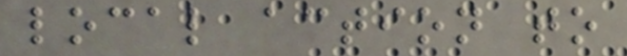local action to
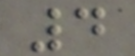4
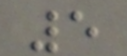5
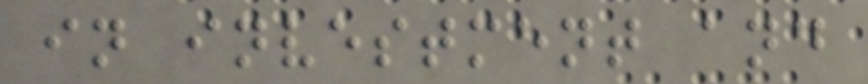in investment and
